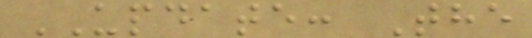UPDATE: The
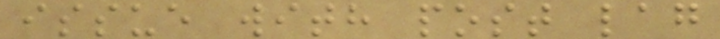issue with post lag
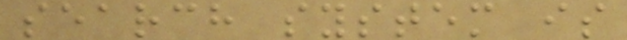search system is
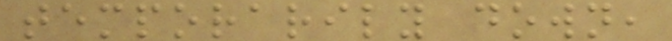temporarily down,
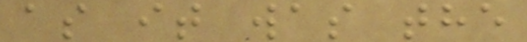as it was the
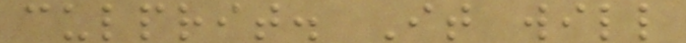culprit. It will
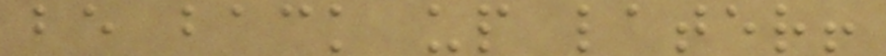be back up later!
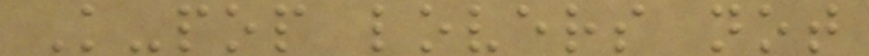K-pop lovers not
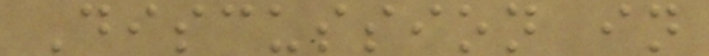Discussion in
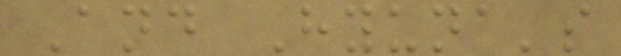And Hyuna's
